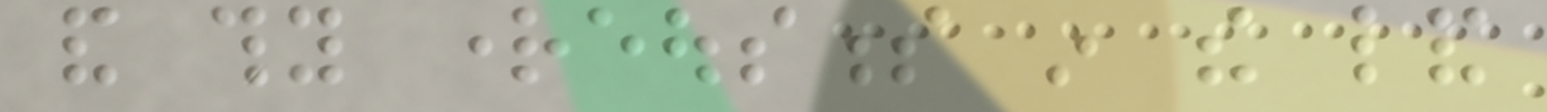and thy righteousness in the land
